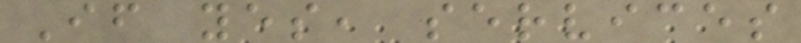If yes, services
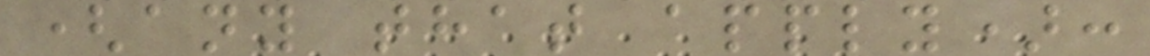(any that apply):
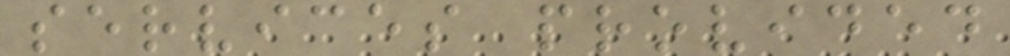services provided
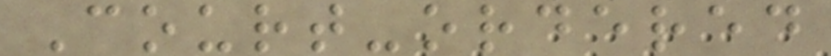Court-ordered
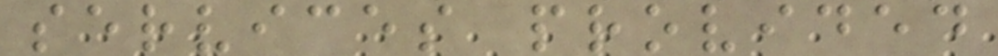services provided
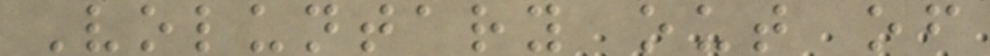Voluntary out of
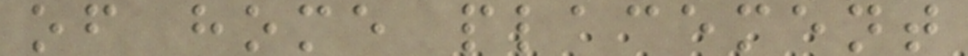of home placement
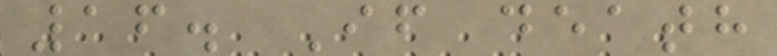16. If death
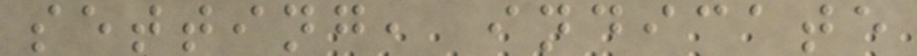setting, indicate
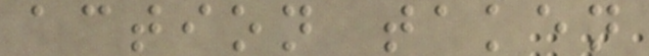action taken
